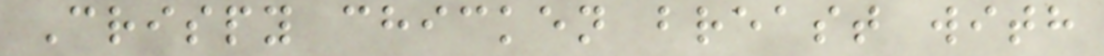Crispy chicken breast with
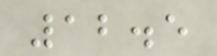12.5
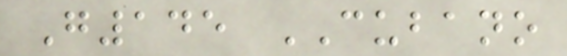G145 CUBANO
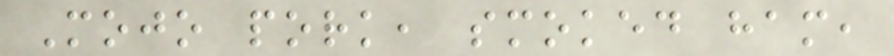Mojo pork, smoked ham,
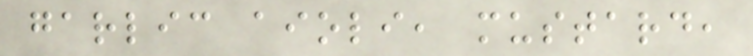garlic aioli, mustard,
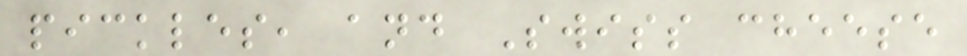pickles, and Swiss cheese
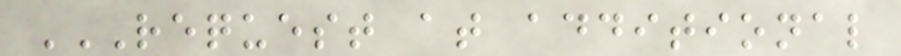REQUEST AT ADDITIONAL
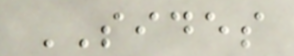SIDES
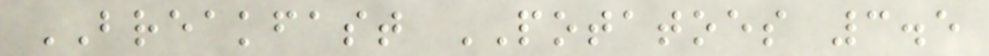BREAKFAST POTATOES 3.5
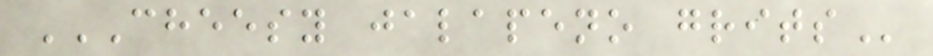CHEESY JALAPENO GRITS
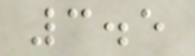3.5
